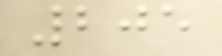205
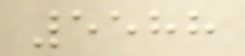5588
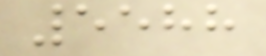5588
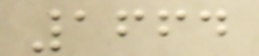1664
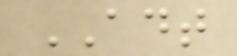ADT
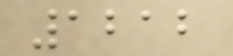1212
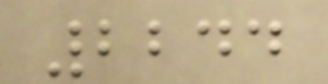2244
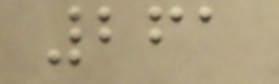261
